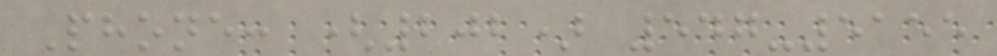Phone: (202) 547-5155
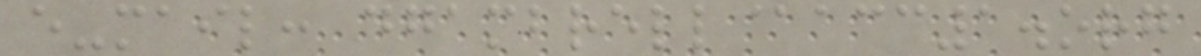e-mail: dgambrell@acc1.org
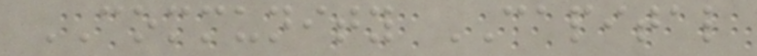COMMUNITY CAPITAL
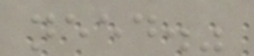need."
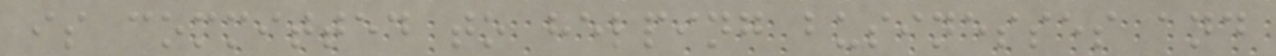is committed to helping businesses and
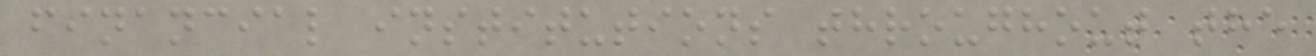financial institutions throughout the
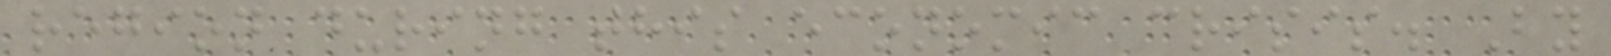region during this economic crisis. By
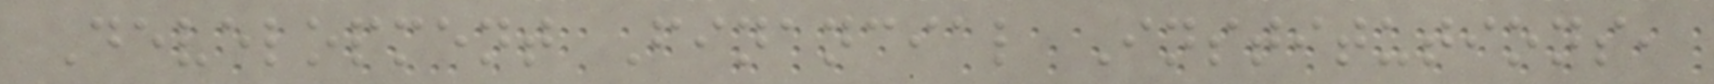Development Financial Institutions,
